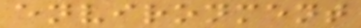environment
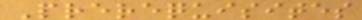Prerequisites
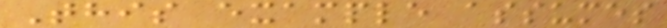This example assumes
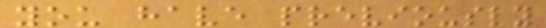you have previously
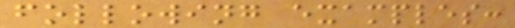following examples:
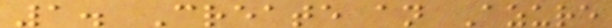1. Create an Azure
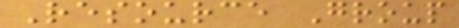Resource Group
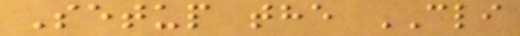Setup the CLI
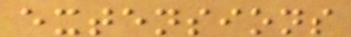extensions
